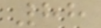88
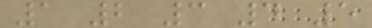1 2 3 4 5
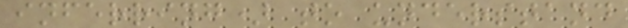inferring) to understand
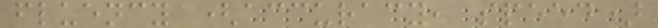fluency (accuracy, speed)
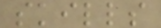skills
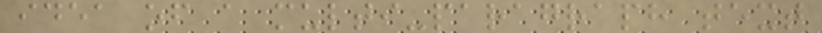idea of a multi-paragraph text
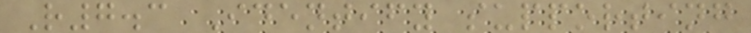R7.3 Identify supporting
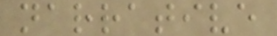narrative
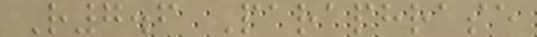R7.6 Paraphrase
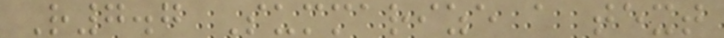R7.7 Summarize a text
